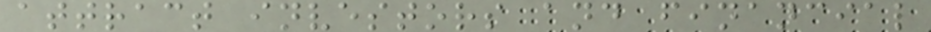attract investors and financial
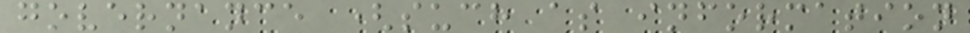governance (such as information
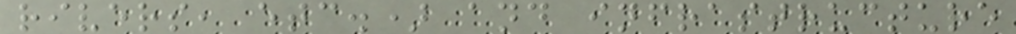rivers, etc.) and infrastructure
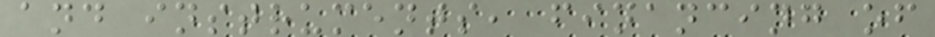and instruments, financing of
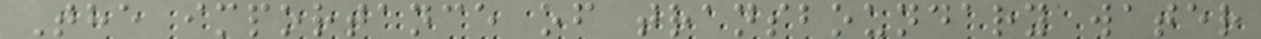The importance of transboundary water
